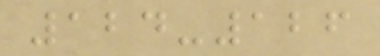124-126
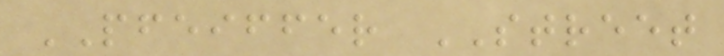PFEIFFER STREET
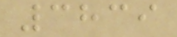3839
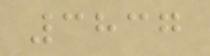3837
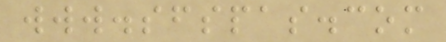www.sfspas.com
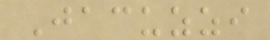Jacuzzi
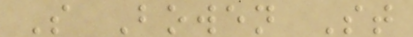S Bowen St
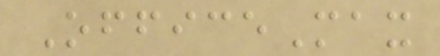OfficeMax
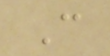C
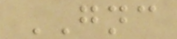GNC
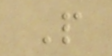P
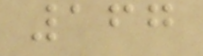167
